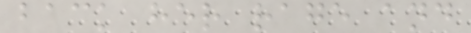back her rage and
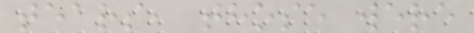tears, those were
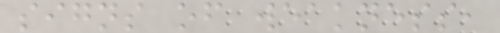signs of weakness,
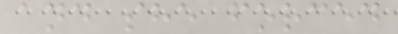and she forced
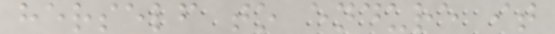herself to endure it
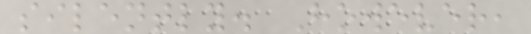silently. However,
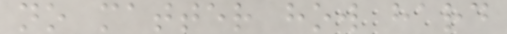no matter how hard
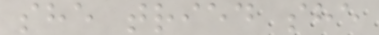she tried she
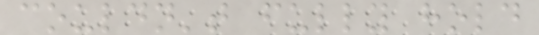couldn't fully hold
